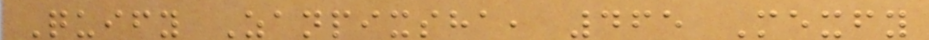Quify Zanpixsha, 465 Mexfy
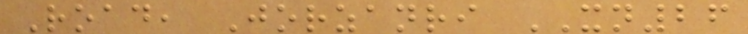Road, Jorzanri XN26
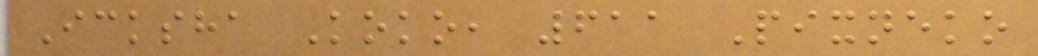Icksha Koko, 611 Pixneko
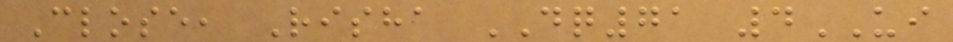Close, Risha DQ71 4UI
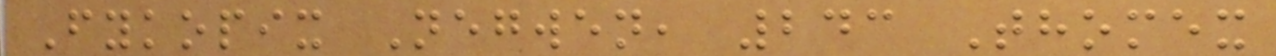Fykopix Negwen, 243 Thomex
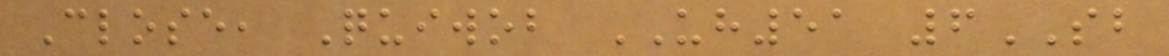Close, Quiwob UH51 6SB
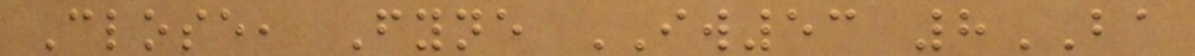Close, Fyne IW53 8BA
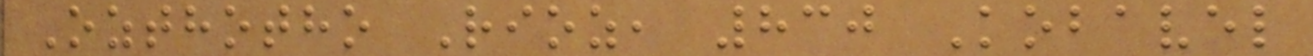Ozthotho Rioz, 830 Kobavel
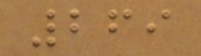269
